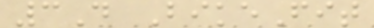3D BikeFit
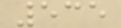535
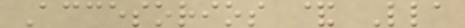Accesorios & Lla
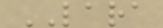LARA
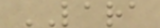LARA
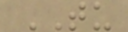TU
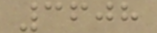3608
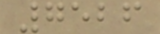7526
